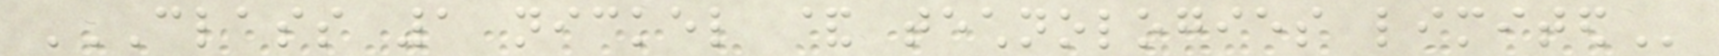CLASS 1 NICKEL & TECHNOLOGIES LIMITED
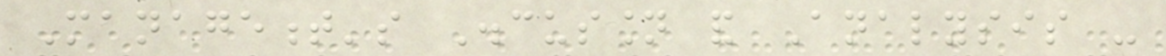Management's Discussion and Analysis -
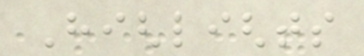Highlights
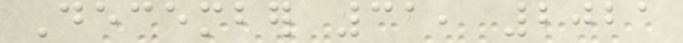December 31, 2021
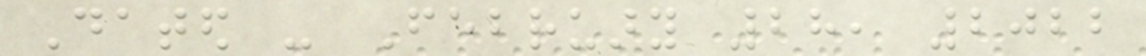Dated - February 28, 2022
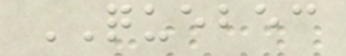QUEBEC
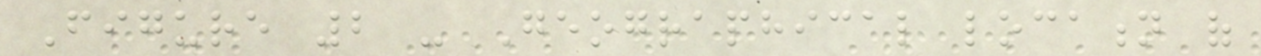Figure 2 - Geographical location of
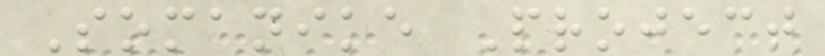Somanike Project
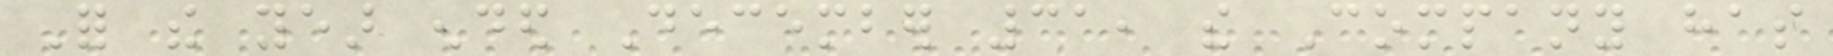For the year ended December 31, the Company has
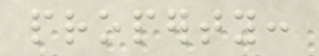property:
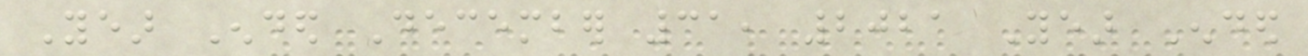Year Ended December 31, 2021 Year Ended
